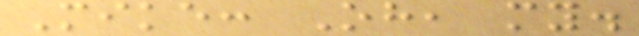Mike: Oh, my.
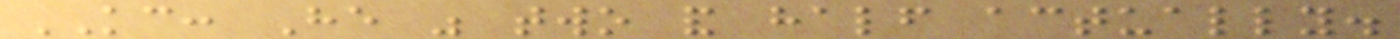KC: He was two and half actually.
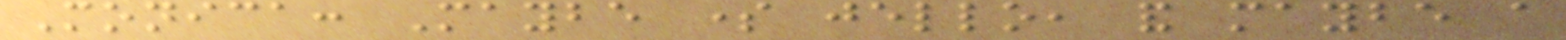Monica: Maybe some jello, and maybe a
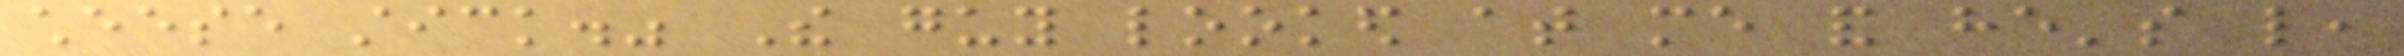cheese stick." The guy looked at me and he's like,
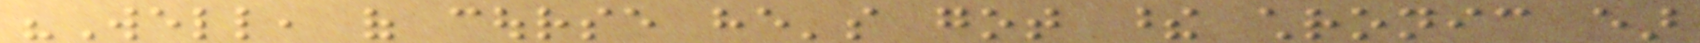"Well, of course he's got these chronic ear
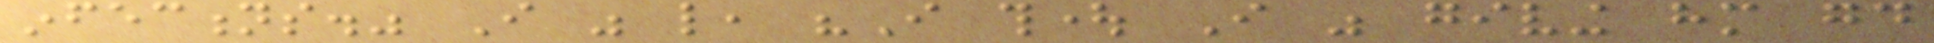infections." I was like, "I thought I was giving him good
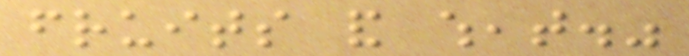fruits and wheat."
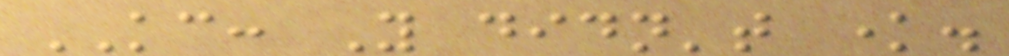KC: You didn't know.
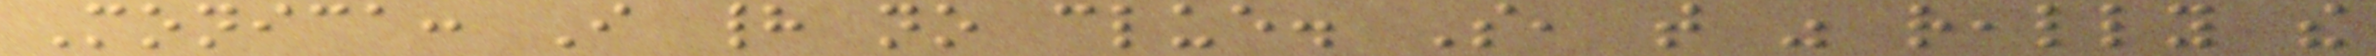Monica: I had no clue. So, that was really the
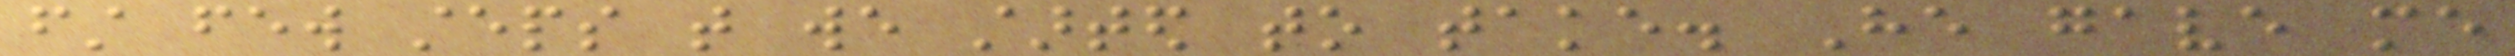first few steps that we started to take. He gave me
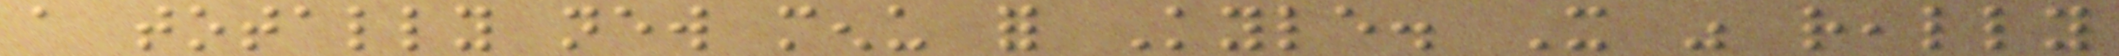a totally new menu for Kyle. It was really
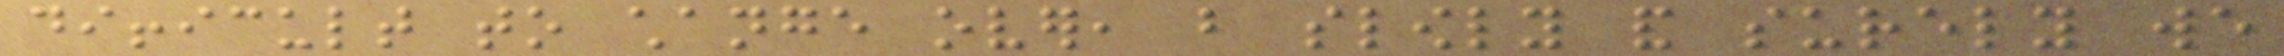difficult to change over, but slowly and surely we
